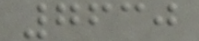7630
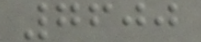7600
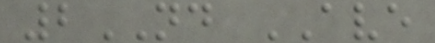2ND AVE
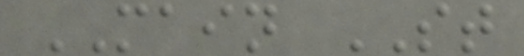MAIN ST
